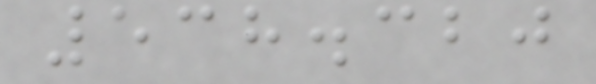538.320
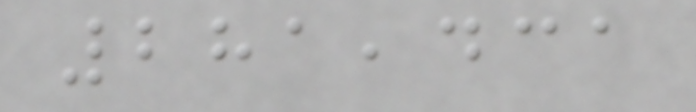281,431
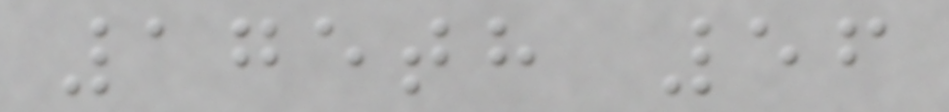175th 56
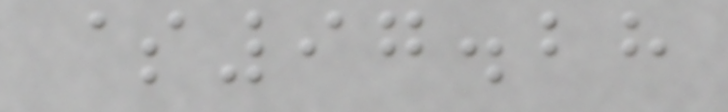$97.28
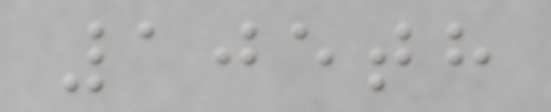105th
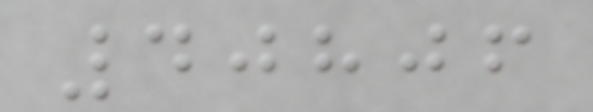40806
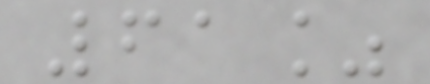61%
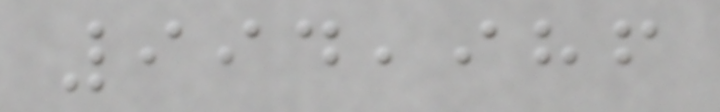994,986
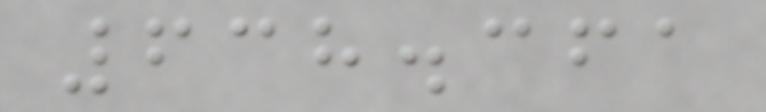638.361
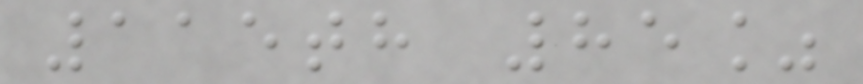115th 85%
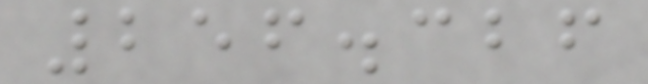256.326
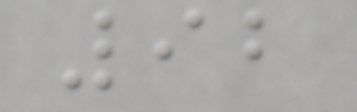92
